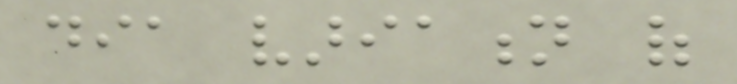dia variation of
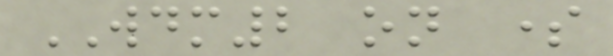WDM2 on some
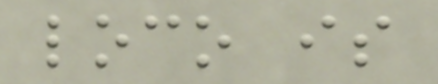loco is
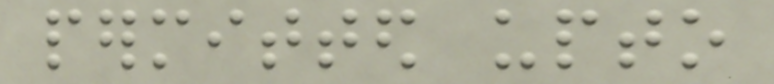permitted upto
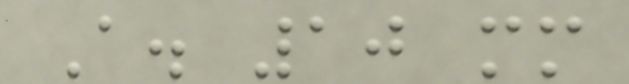A. 10 mm
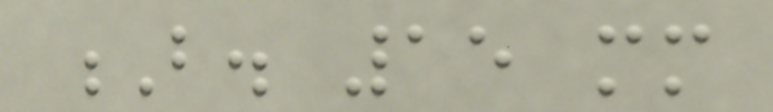B. 15 mm
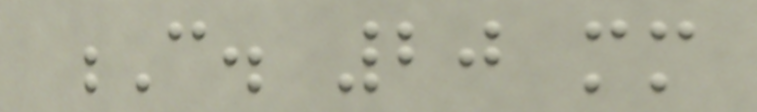C. 20 mm
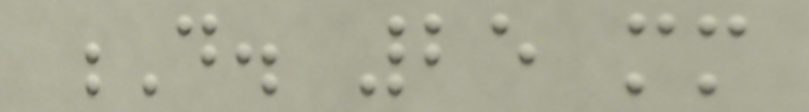D. 25 mm
